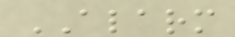ALARM
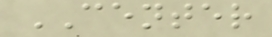CENTER
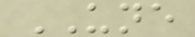UNE
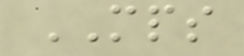MPS
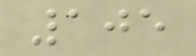105
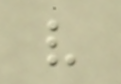v
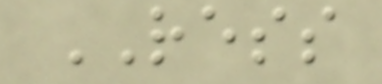RESS
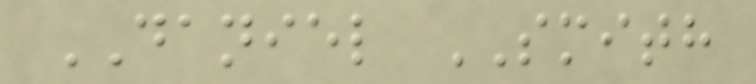DANIEL SMITH
